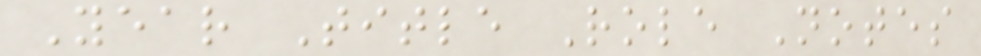Year Title Role Notes
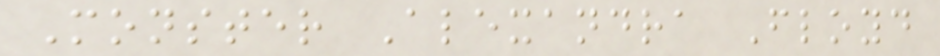Monster Alexandra Floyd
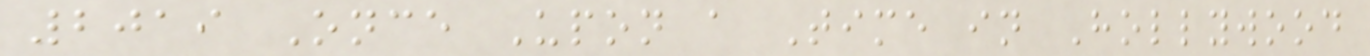2019 Once Upon a Time in Hollywood
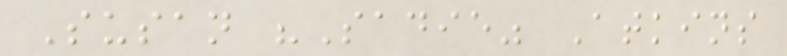Susan "Sadie" Atkins
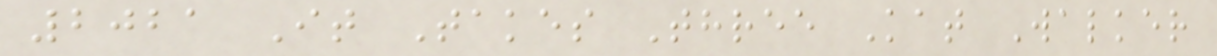2021 It Takes Three Kat Walker
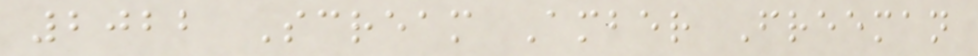2022 Scream Amber Freeman
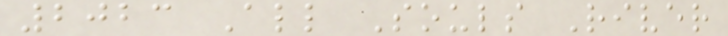2023 All Souls River
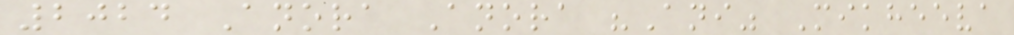2024 Anora Anora "Ani" Mikheeva
